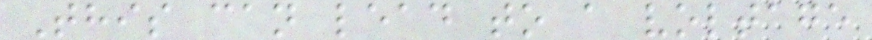This can lead to a voltage
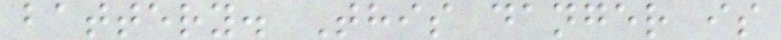battery. This danger is
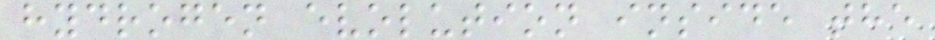hydrogen evolution inside the
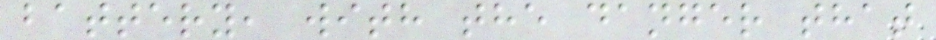battery, with the danger that
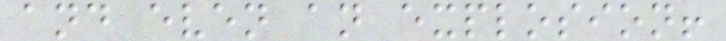and even an explosion!
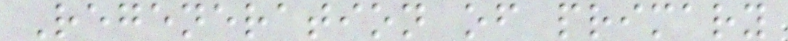Regeneration of primary
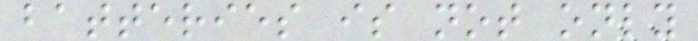batteries is not only
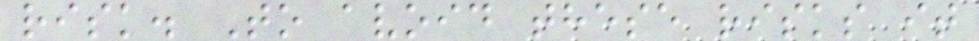risk. To avoid these risks it
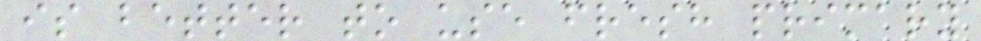is better to use fresh primary
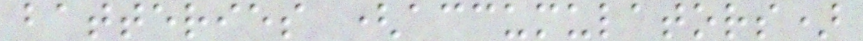batteries (accumulators)
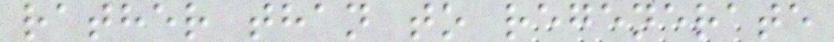rather than to regenerate
